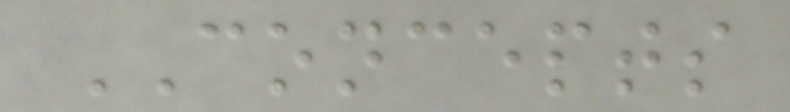CONCEPTS
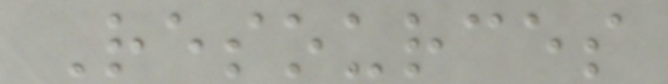Resources
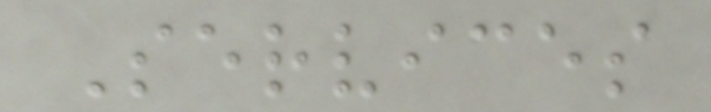Services
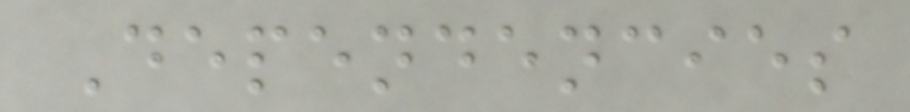Dependencies
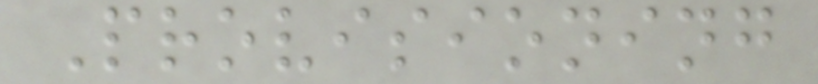Provisioning
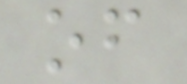of
